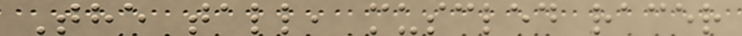The tall, muscled racer
